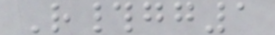R#gg1
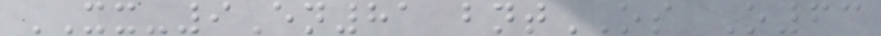XX-9En81 bntOS O63
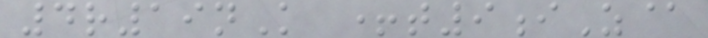4r19nK +t9iZ@
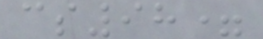cs98=
